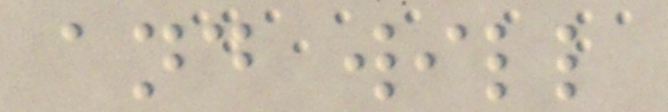and will
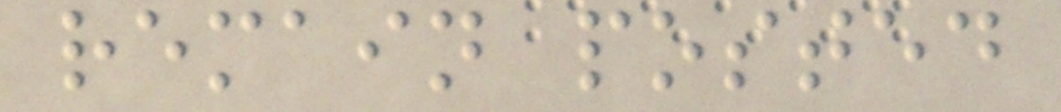remain posted
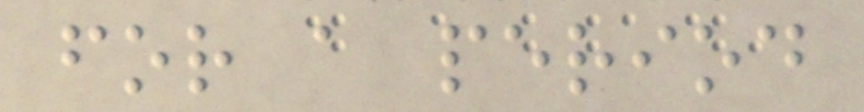for a period
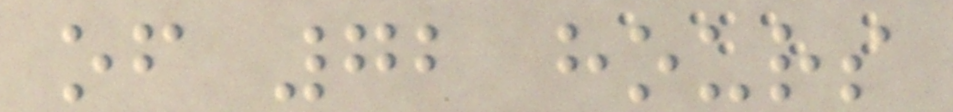of 72 hours
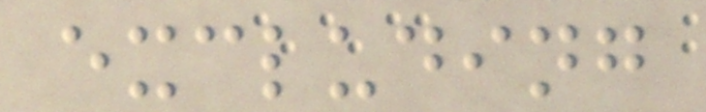excluding
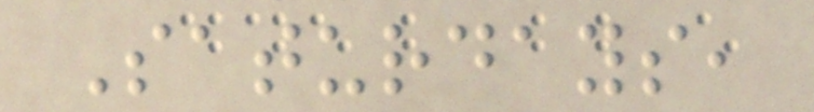Saturdays,
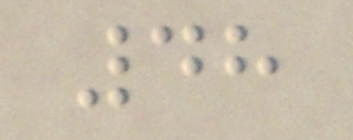48
